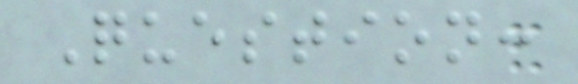Question:
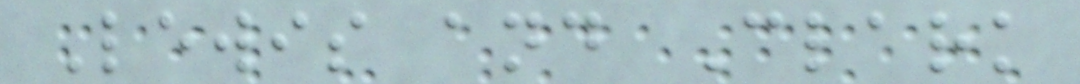Lewis and Clark
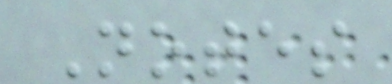Notes
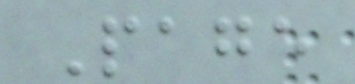Page
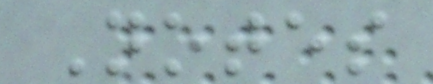Notes
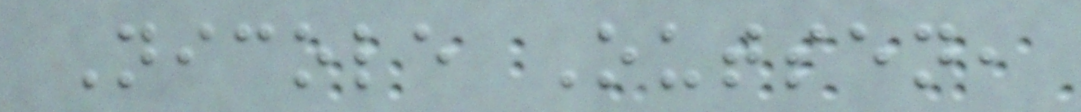Nicole Outsen,
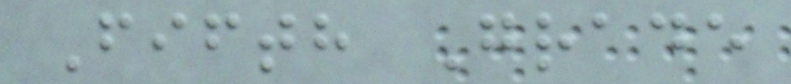Fifth Grade
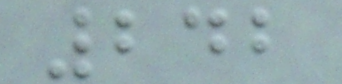242
